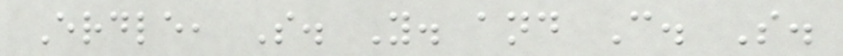Erdle, S. Y. and C. S.
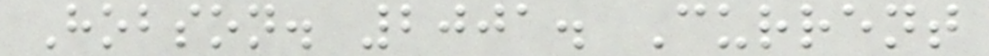Hobson. 2001. Current
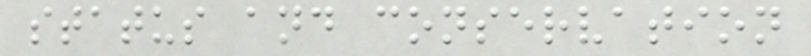status and conservation
